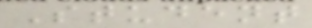Student
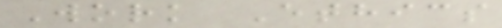Work Ethics
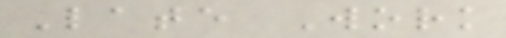Late Work
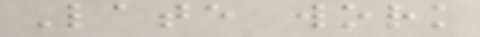Late work
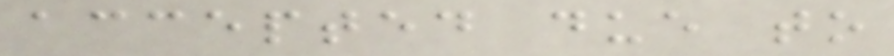accepted due to
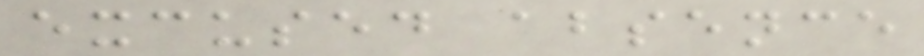excused absence
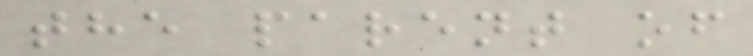the parent of
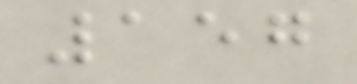157
